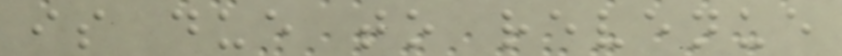is due to revenue
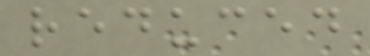reduced
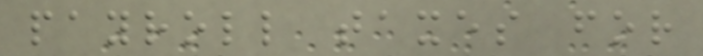payroll taxes for
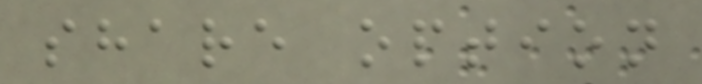share option
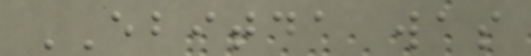EBITDA was
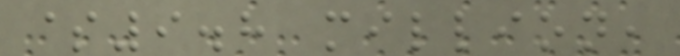$9.8 million,
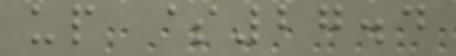up $27.4
